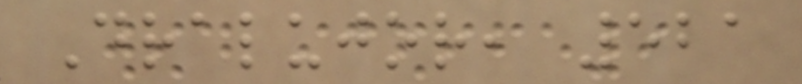Dralujor, 521
